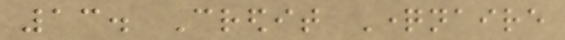13. Credit Questionnaire
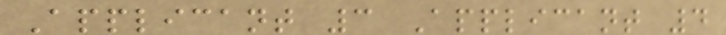Applicant 3 Applicant 4
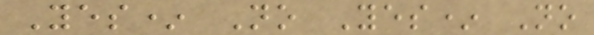Yes* No Yes* No
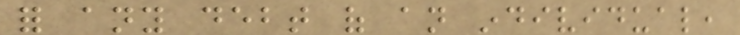for any debt of an individual,
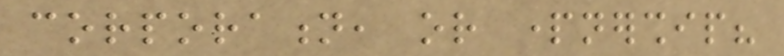corporation, or partnership?
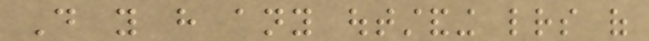Do you have any outstanding letters of
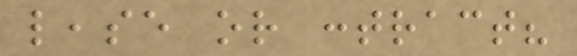lease or contract?
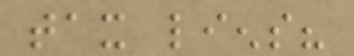tax liens?
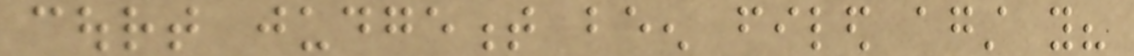court judgement been filed against you?
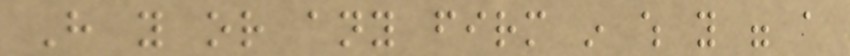Have you or any firm in which you were a
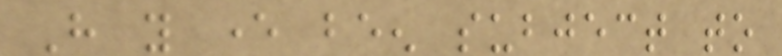Have you ever been subject to
